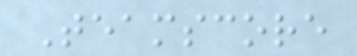Teamscore
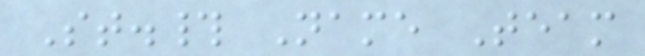St.# Name Team
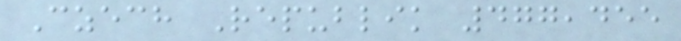Czech Republik 477,455
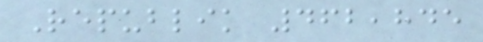Republik 462,845
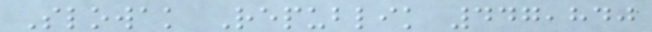Slowak Republik 447,840
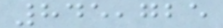845,725
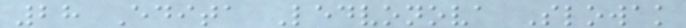28 Edita Ledvonova Slowak
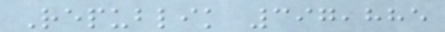Republik 397,885
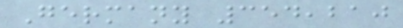Germany 354,210
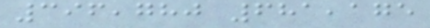396,780 681,175
